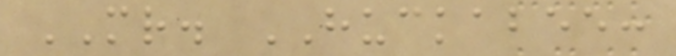MR. HUCKABEE:
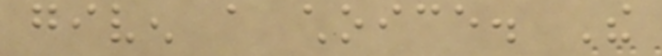given a choice. The
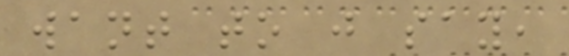want to just say,
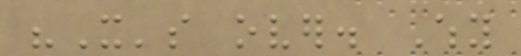"It's over. Why
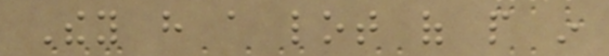They have a lot of people in
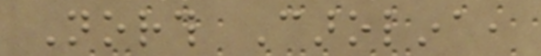North Carolina,
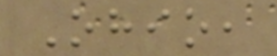Ohio,
